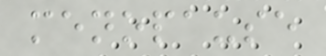menopause
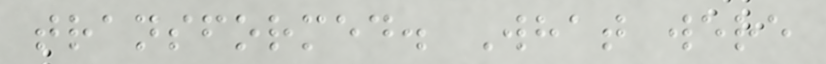transformed. What were
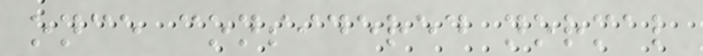once considered normal
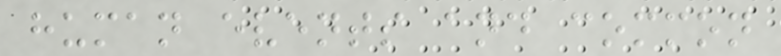human events and common
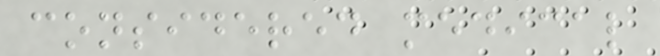considered medical
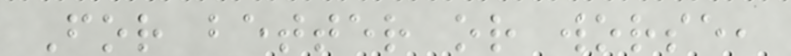For better or worse,
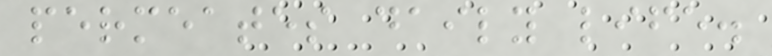permeates daily life.
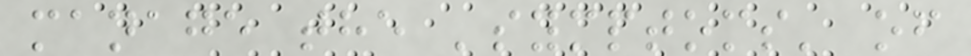manage the 'symptoms' of
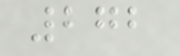272
